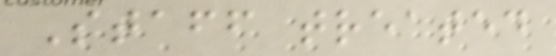Staff treated
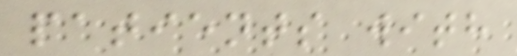patients with
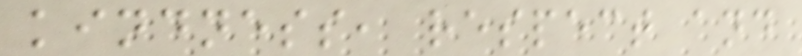kindness, respect and
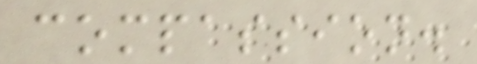compassion.
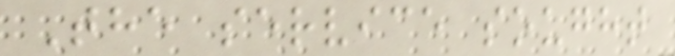The service sought
